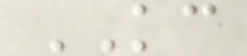KC
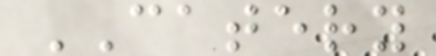CATERY
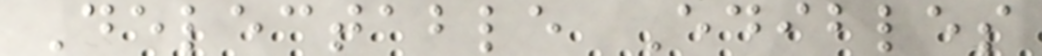Delectable Edibles
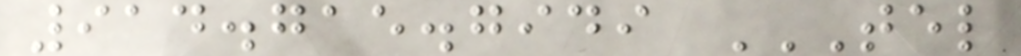914.715.7949 TEL
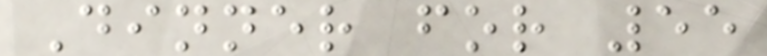Dinner for 55
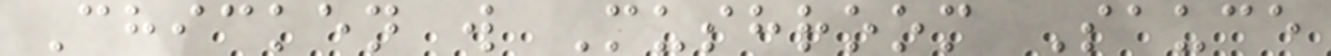Chicken w Mushroom Sauce
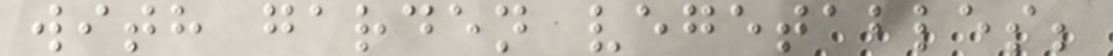with garden vegetables;
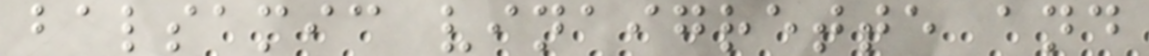balsamic vinaigrette and
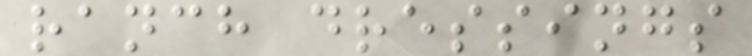ranch dressings
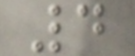4
